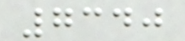7340
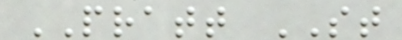PRATT ST
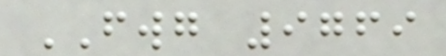FWG 9769
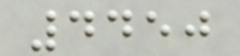4450
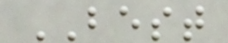BEST
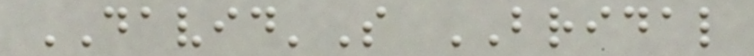DAVID'S BRIDAL
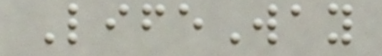LifeWay
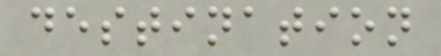destination
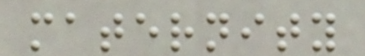maternity
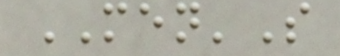MEN'S
